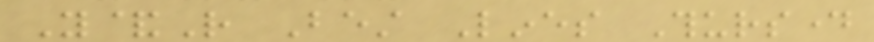Y&R Best Lines Thursday
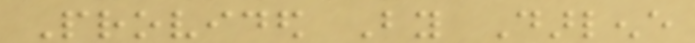Provided By Darlene
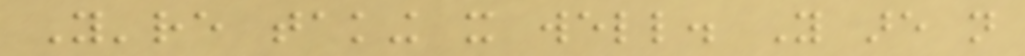You're taking it well. You are not
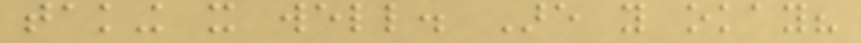taking it well. Are you okay?
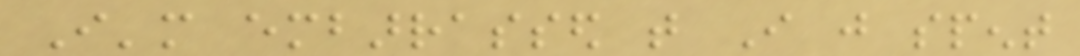I'm embarrassed that I just spent
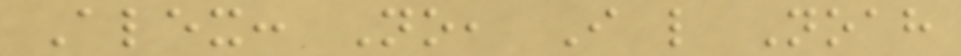Alex: No, I like Noah
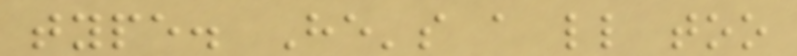type. He's a little too
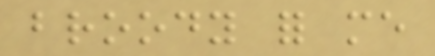broody for me
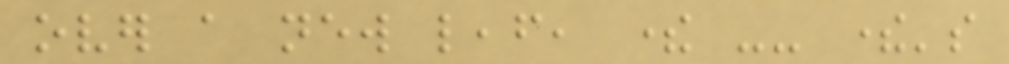over a new leaf, there -- there's
